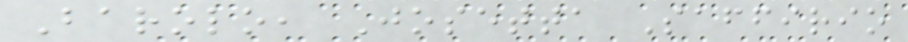Barolo, Josetta Saffirio
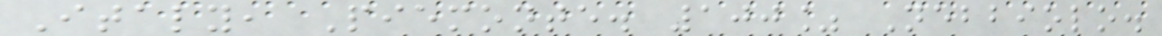Italy, Piemonte. 100% Nebbiolo.
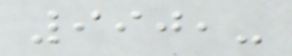990,-
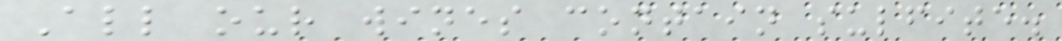All our wines contain sulfite.
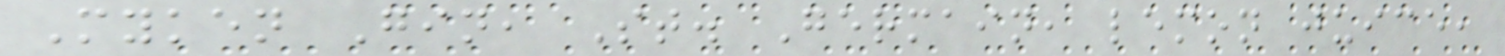Myken Gin, St. Germain, lemon juice,
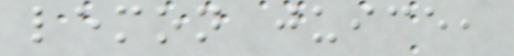lemon juice,
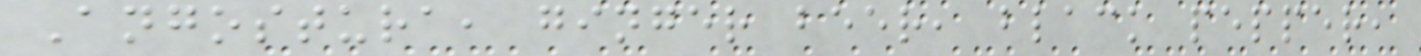Angostura, ginger beer, black pepper,
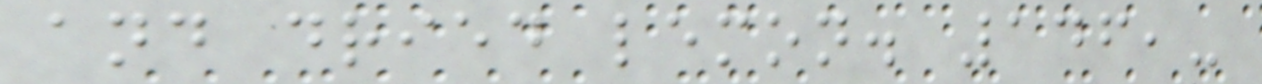and dried lemon. 146,-
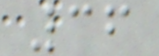36
